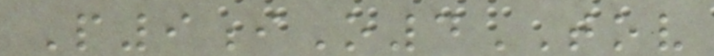P9iO4TOV
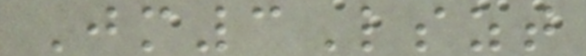Jm3Lszt
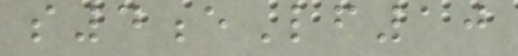s4eLf10
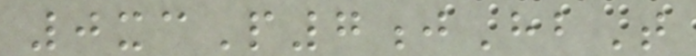0xcP7jHbT
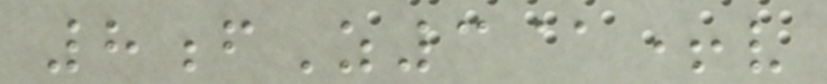8fZ3@+v
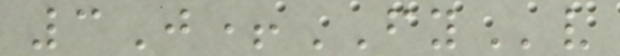3J+FYv
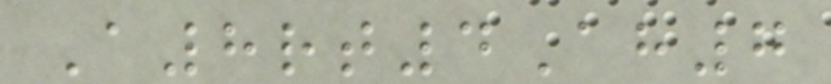A8rt4Ah7
